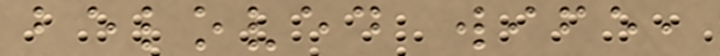beloved wife,
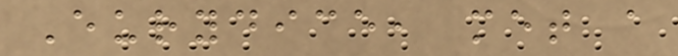Eurydice, met a
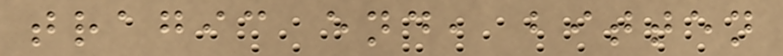tragic end, bitten
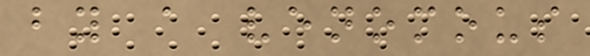by a venomous
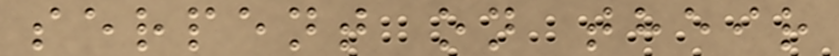serpent on their
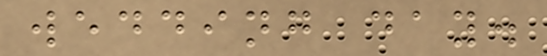wedding day.
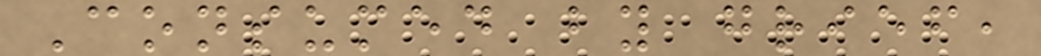Consumed by grief,
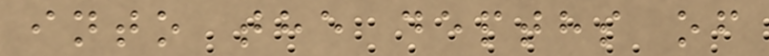into the depths of
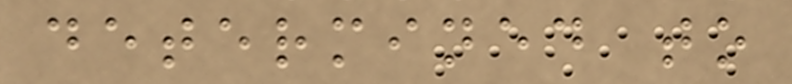determined to
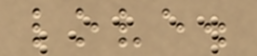love.
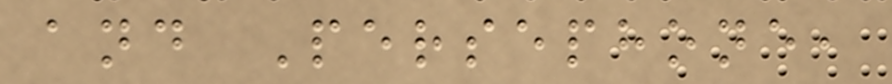and Persephone,
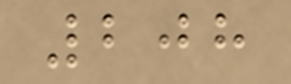208
